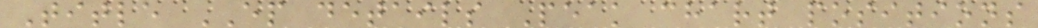Title EP details Peak chart positions
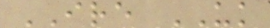IRE UK
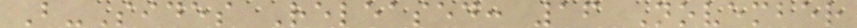B-Sides Released: 16 November
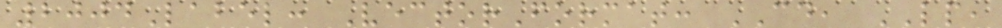2004Label: VectorFormat: CD, LP,
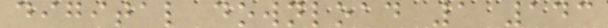digital download 1 143
